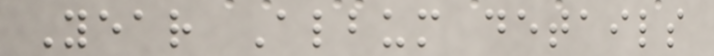Year Album details
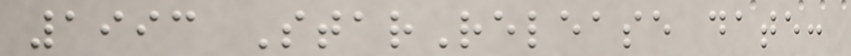1993 StarRelease date:
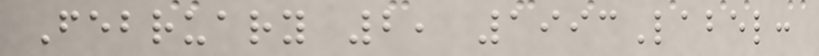February 2, 1993Label:
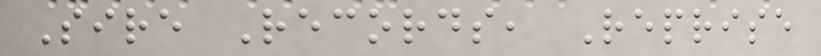Sire Records, Reprise
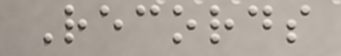Records
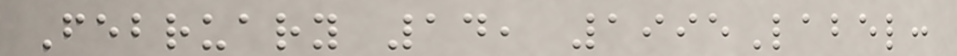February 14, 1995Label:
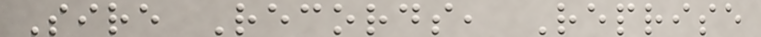Sire Records, Reprise
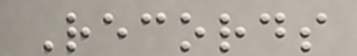Records
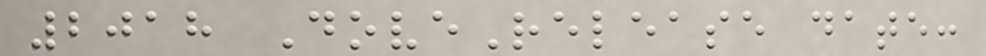2018 DoveRelease date:
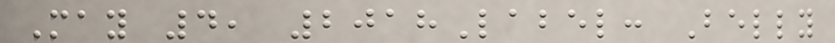May 4, 2018Label: Belly
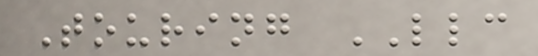Touring LLC
